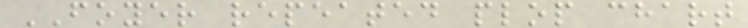FOYER repeated plop chart
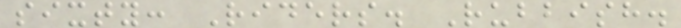sixty: Riders. Rubbish.
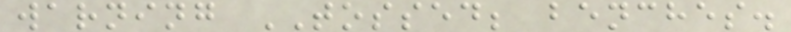warning TOSSED; benches.
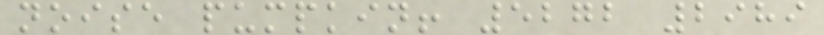noise pumpkin! 5272 2989
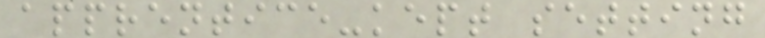apprentice-kept setting
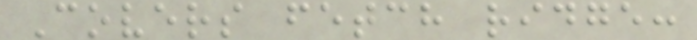Covers fetch ridge:
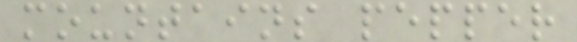mountains pepper
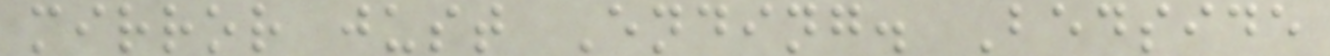mirror just Ending. Bedside
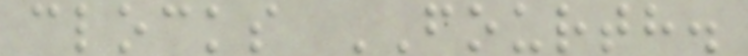clocks FOURTH.
